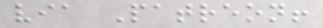via Patreon!
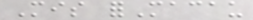Mis forMacau
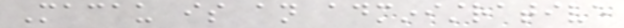Macau is an administrative
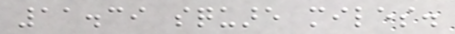11.39 square miles.
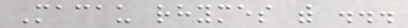Macau rhymes with ...
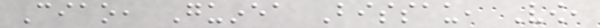Ciao, Guinea Bissau, Vow,
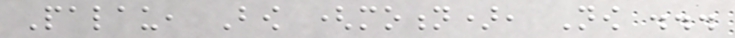Palau, Bow (motion), Now ...
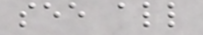see all
